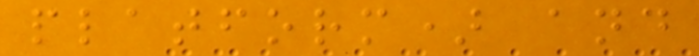platform) and
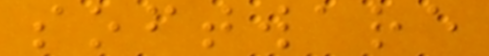software
